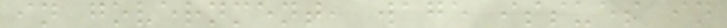in government, wage issues in
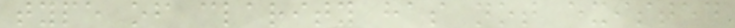type of clarity has not existed
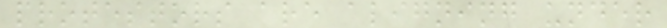protestors are aligning under
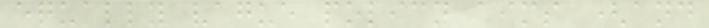equally vague policy aims (and
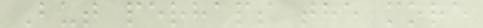But perhaps the more
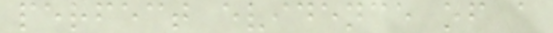perfect evidence of a
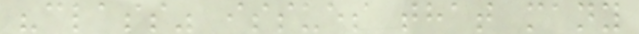"class" issues that many
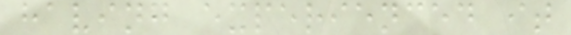having experienced it
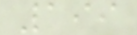199
